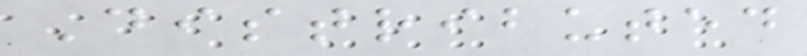Distributed
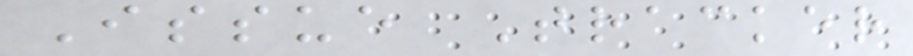Issue Tracker
